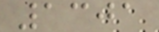1301
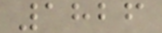1826
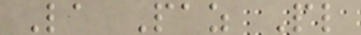La Paz Pl
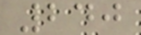240
